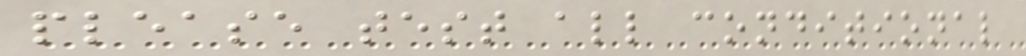please test all conditional
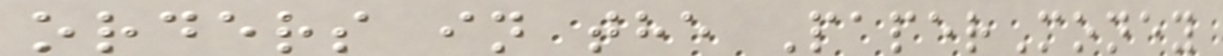orders in the PaperMoney
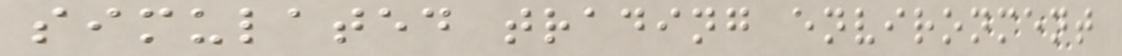simulated trading environment
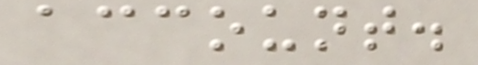account.
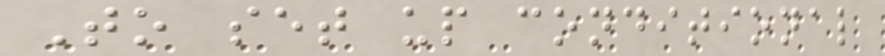To set up conditional
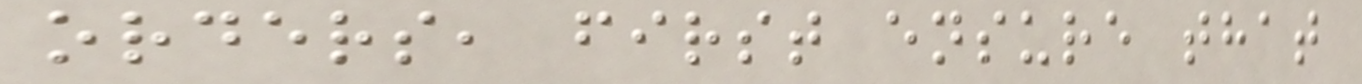orders, first ensure that
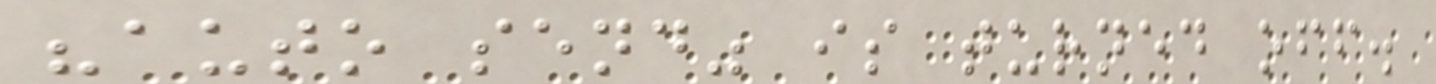"auto send" is turned off.
